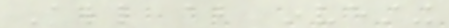All about investing
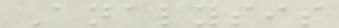Analysis
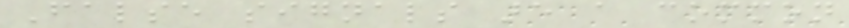False signals are a common
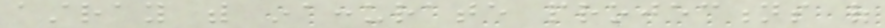astray with inaccurate projections of
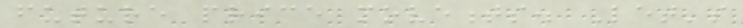future price movements. Let's
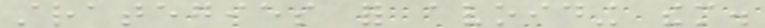strategies for avoiding them.
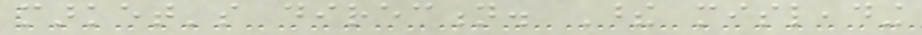market's direction. These misleading
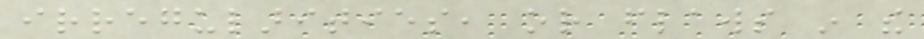irregularities, or flaws in the
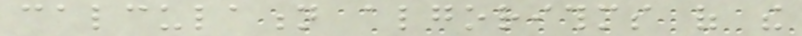calculation algorithms of the
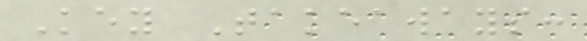Key Takeaways:
